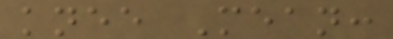knee Mean:
